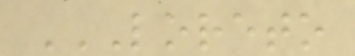LORETO
